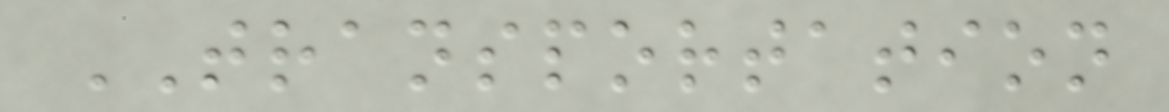TRANSPORTATION
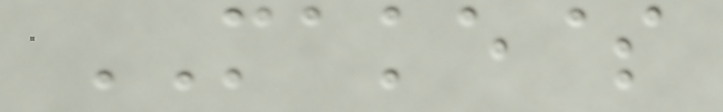MAKE$
